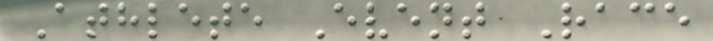Athlete Event Race
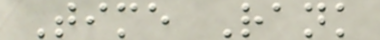Time Rank
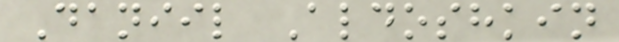Daniil Aldoshkin
